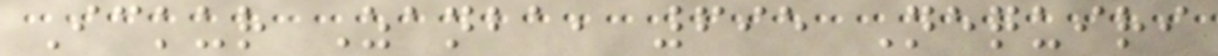Ickur Zanba, 695 Nequiri
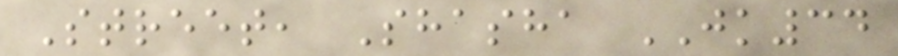Street, Shasha JK34
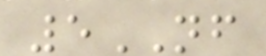5NF
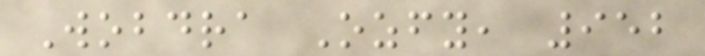Wobdra Ozfy, 952
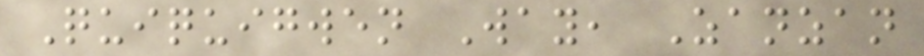Quiquigwen Way, Zanzan
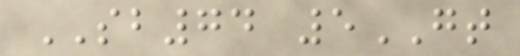SB74 5GT
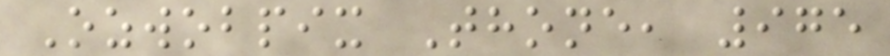Ozwobpix Thone, 975
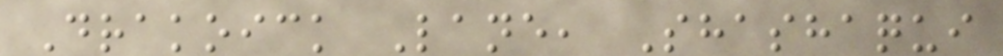Drakoick Lane, Shashaqui
